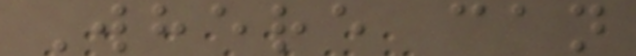Where can
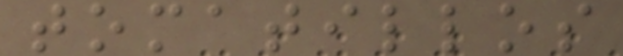tomatillos
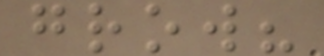grow?
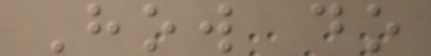How do
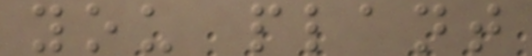you plant
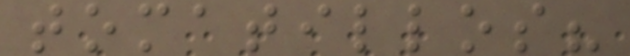tomatillos?
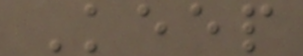Keep
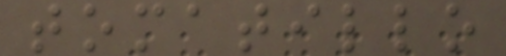tomatillo
